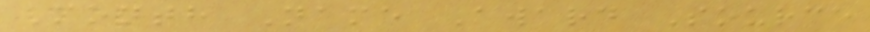Month Name Award Source
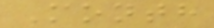Month
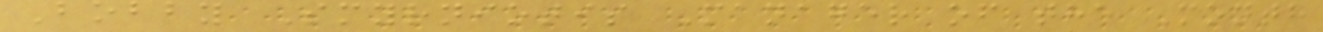Bobby Smyrniotis Manager of the Month
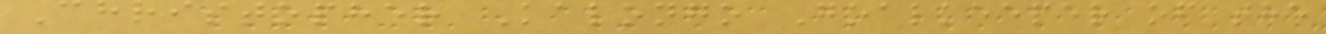Christopher Kalongo Goalkeeper of the
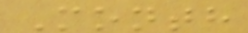Month
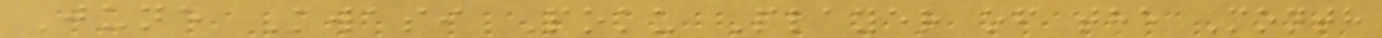June Kwasi Poku Player of the Month
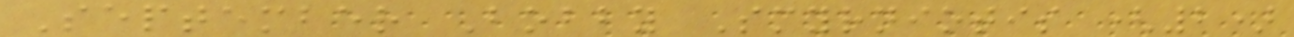September Bobby Smyrniotis (2)
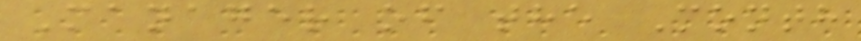Manager of the Month
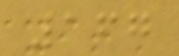167
